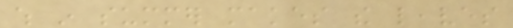which in summer makes the leaves
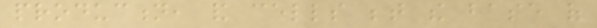production, and cells between the base of
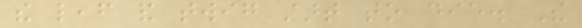the leaf and twig start to die. The
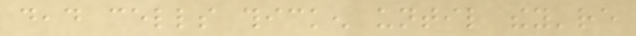dead cells thicken until they're
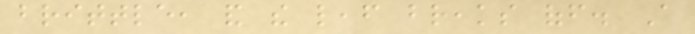brittle, and the leaf breaks off. A
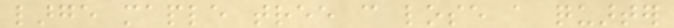large maple tree can lose a quarter
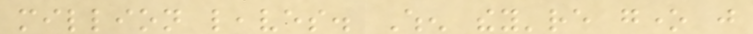million leaves. When they're gone just
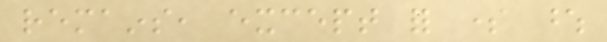remains, except for some whose
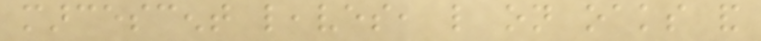marcescent leaves, like on oaks and
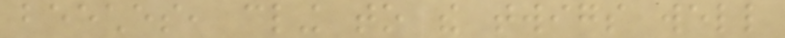beeches, cling to the twigs well
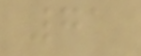71
